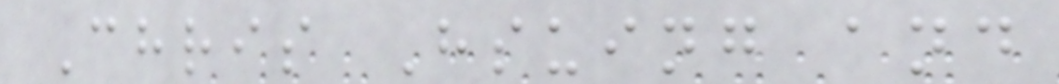Chris Hsuing and
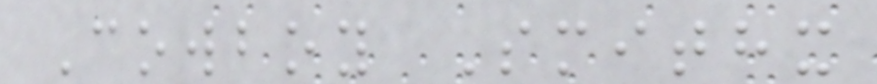Cowboy Smithx
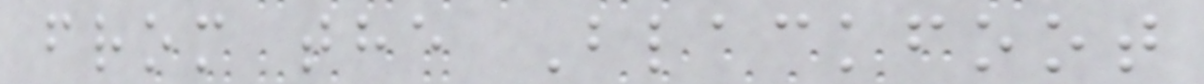from the Blackfoot
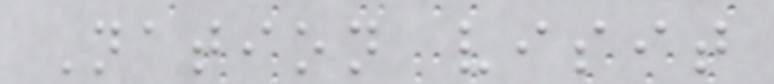Nation visit
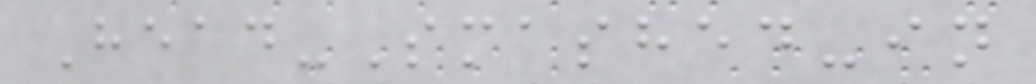Head-Smashed-in
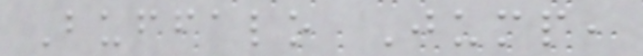Buffalo Jump,
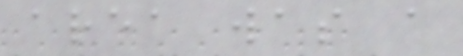area was a
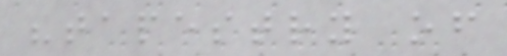"tapestry of
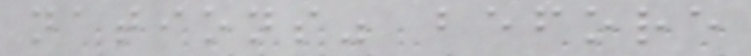nations" before
